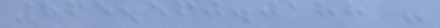865.560.0188 -
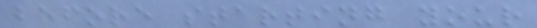before starting your
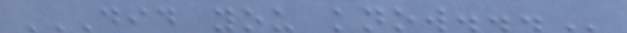DID YOU KNOW...
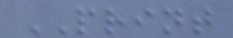PRINT
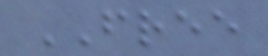FREE
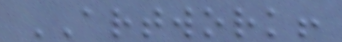ARTWORK!
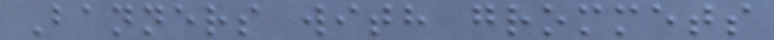Banners with grommets
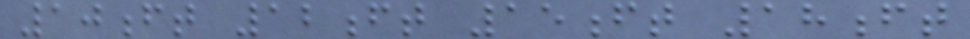10ft 12ft 15ft 18ft
